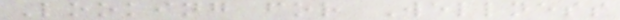Looking for Wellness
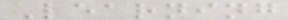Learning
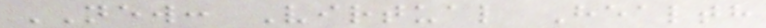NEW: Virtual Health
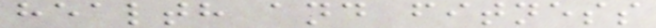health and fitness
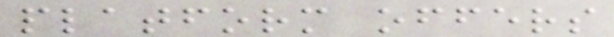platform offers
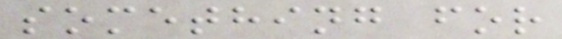something for
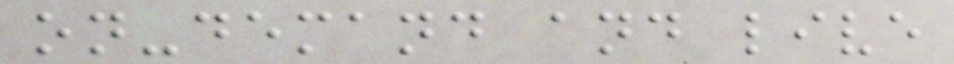on-demand and live
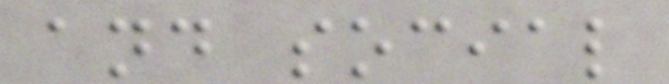and social
